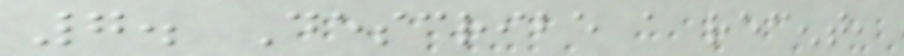7. Describe a recent,
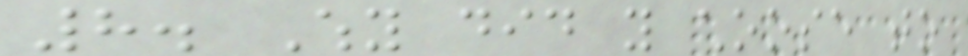8. Why did you choose to
